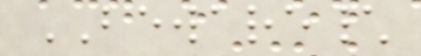BEWARE\
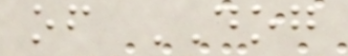of DOG
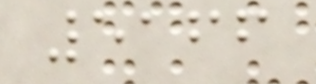5166
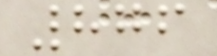876
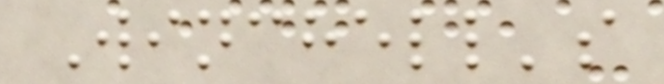Winchell's
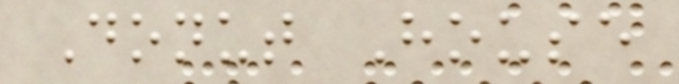Donut House
